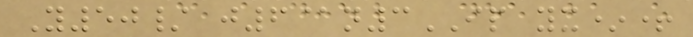Y50/ j6@n3IP yx*+
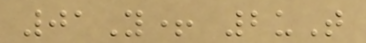01Y+ 2uT
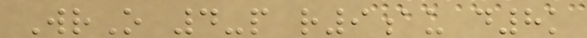WrO 4-p r9au d8k
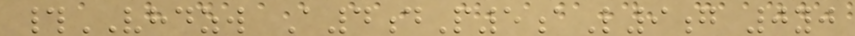#VHDZW A4dP5aL9g 0yj
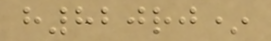h820rj*
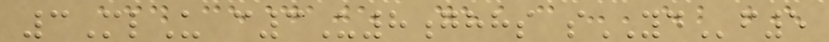3MlU c3U8ghhs sYDf5
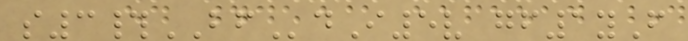s3#BFdI5v gf1yF
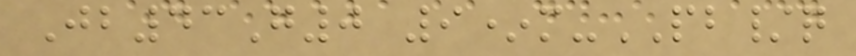Jb43G0 9*m-PB/q
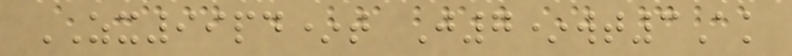ZX99pd*t J7*wt3Ak
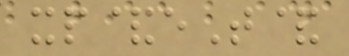xp&eT&
